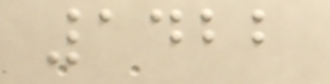1422
